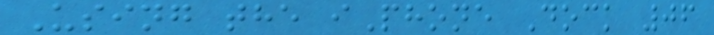Using the iPhone Dock 06
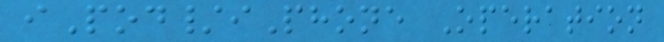iPod/iPhone Operation
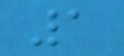1
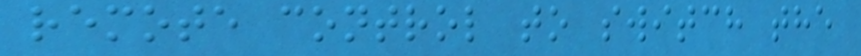remote control to switch the
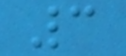3
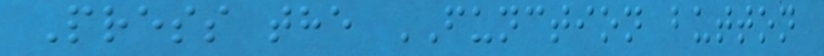Press the FUNCTION button
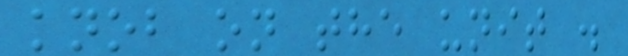knob on the unit .
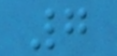7
